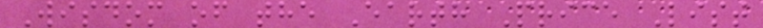Wisdom of the Earth Price List
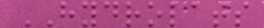HYDROLATS
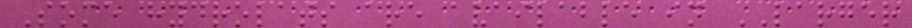Some hydrolats are available in LARGER
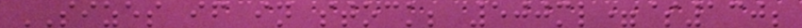SIZES if in stock; 500ml=$130;
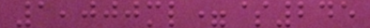1,000ml=$245
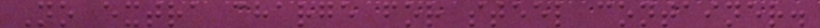No extra charge for steel container.
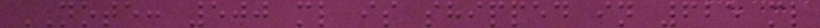NOTE: 500 ml is shipped in 625 ml
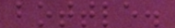bottle.
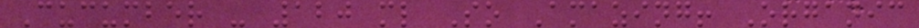Cucumber - 120 ml So Amazing! Organic
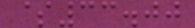$33.00
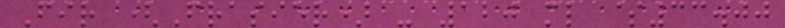Fir (Frasier) - 120 ml $33.00
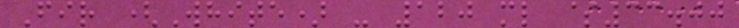Fir (White) - 120 ml $33.00
